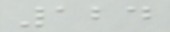124
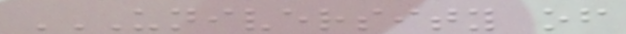UNIVERSITY OF
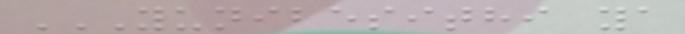YUNIBESITHI YA
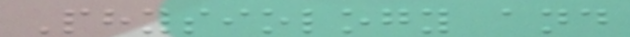Physiology and
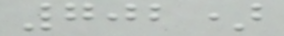702)
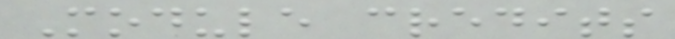Module credits
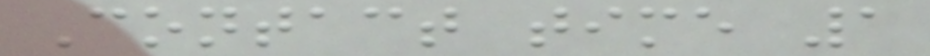Contact time 1
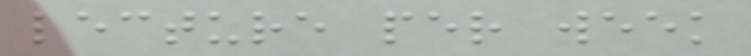lecture per week
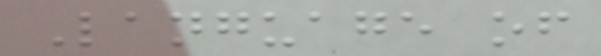Language of
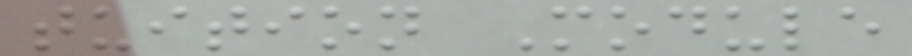tuition Module
